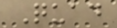Quad
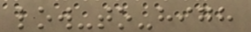low-to-high
